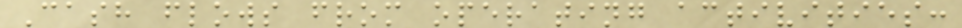Cash flows from operating activities:
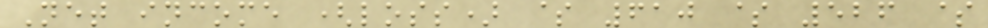Net income (loss) $ 610 $ 526 $
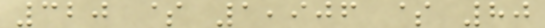320 $ 1,906 $ 80
